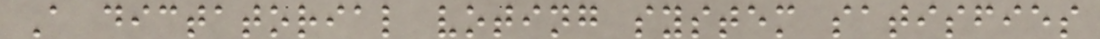A dictatorial voting system satisfies
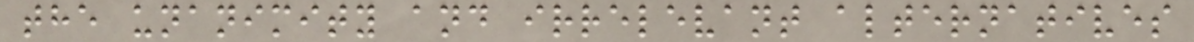the unanimity and irrelevant alternatives
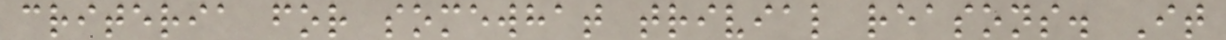criteria for somewhat trivial reasons. It
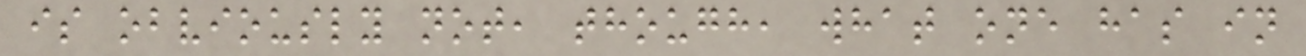is obviously not, though, what one has in
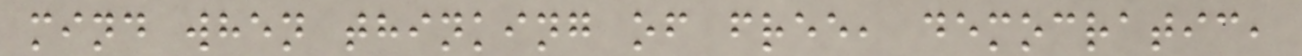mind when thinking of free, democratic,
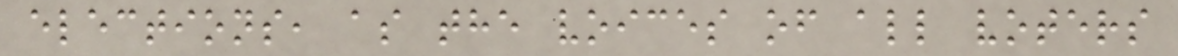elections, as the voices of all voters
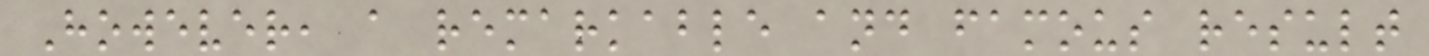However, a remarkable and famous result
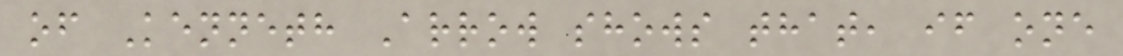of Kenneth Arrow shows that, if one
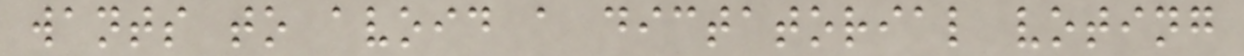wants to avoid a dictatorial voting
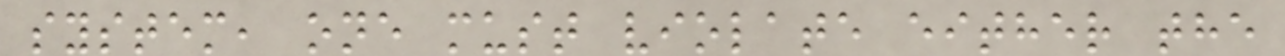system, one must violate either the
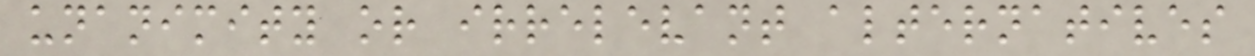unanimity or irrelevant alternatives
